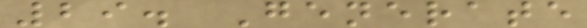29. Generate
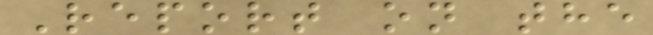Report on the
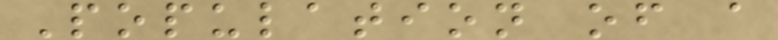Population of a
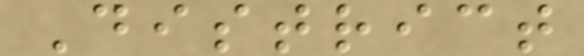District
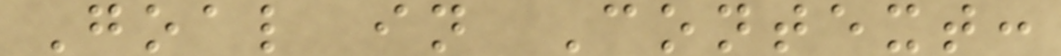Goal in Context:
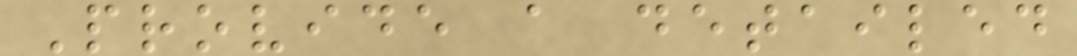Provide a detailed
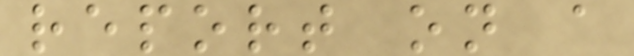report on a
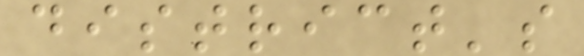district's
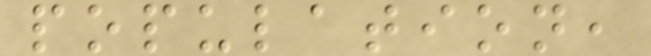population,
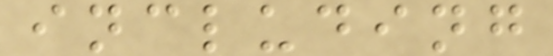including
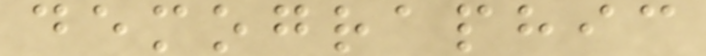demographic
